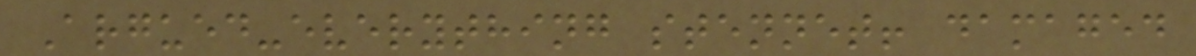Argued-everything stennet! damaged
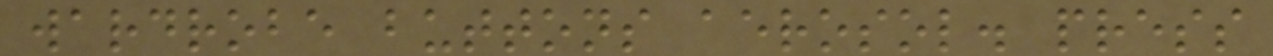wardrobe buttons aerosol. press
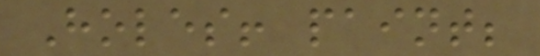Holes! paint;
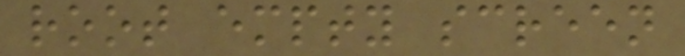root empty screen
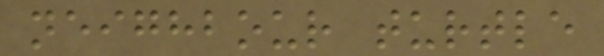neighbour turtle
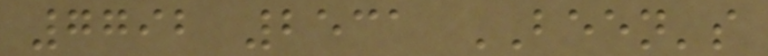7792 2531 BEEN's
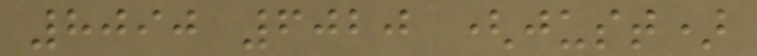8090 6020 (just)
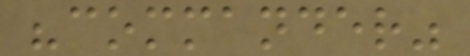"commander"
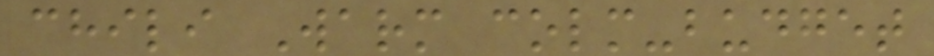chili Warm colm-budget
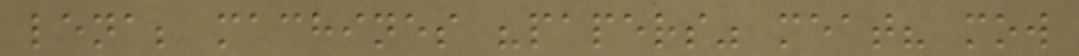lena; machines "papers" meat? mow
